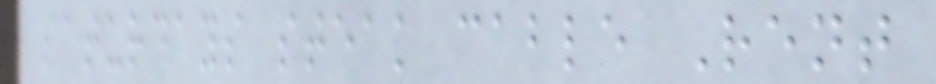saturdays steak cable Rent
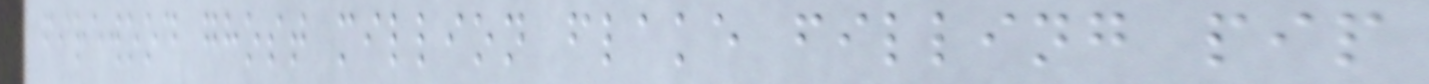firewood ghost million flake filling pip
